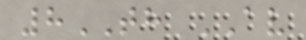8TH AV
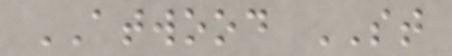ATWOOD ST
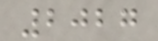2027
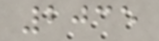2035
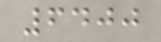6400
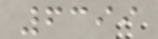6399
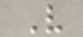V
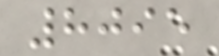8095
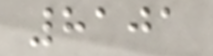8101
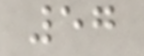57
